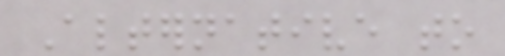Alternative to
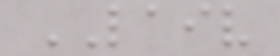LAIV
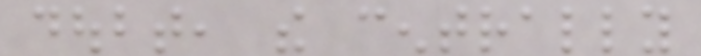doubt, the centrally
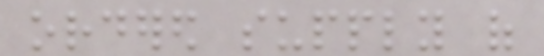ordered supply of
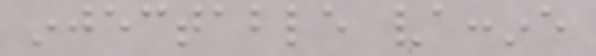injectable vaccine
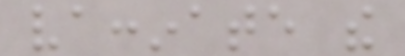vaccinate the
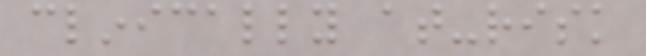clinically at-risk
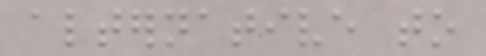alternative to
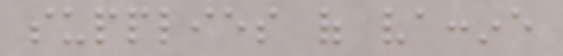supplies of vaccine
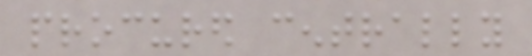procured centrally
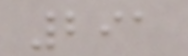291
